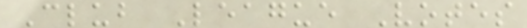Club League Votes
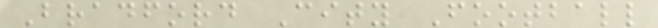Bradford City Football
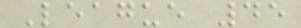League 45
